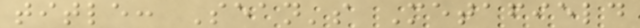title: Sean's Metafield
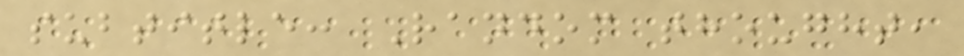subtitle: Random thought,
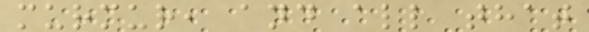murmur, and all that
